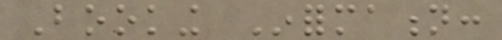Booking Information:
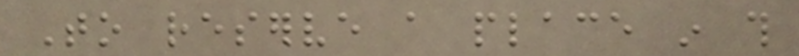To reserve a place in this
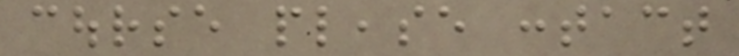course please contact
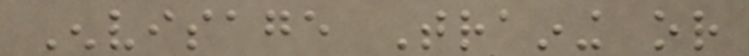Envisage Training or
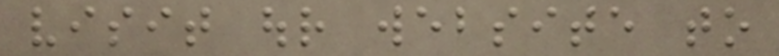visit our website to
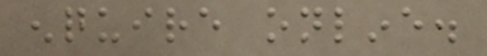enquire online.
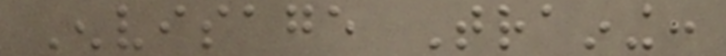Envisage Training:
